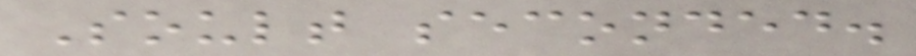Soult seconded.
